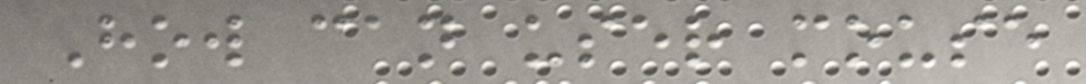How can user mouse
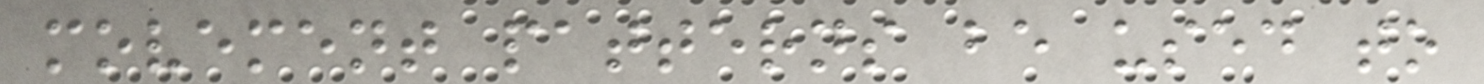movement patterns be used to
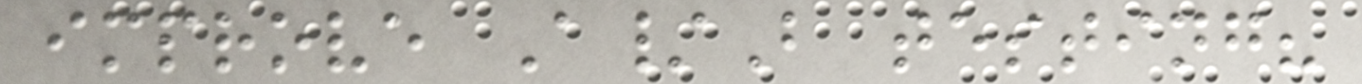improve A/B testing?
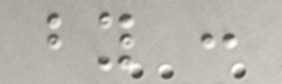by :
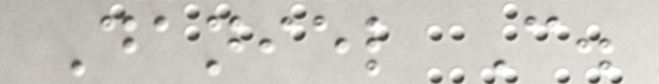Daniel C.
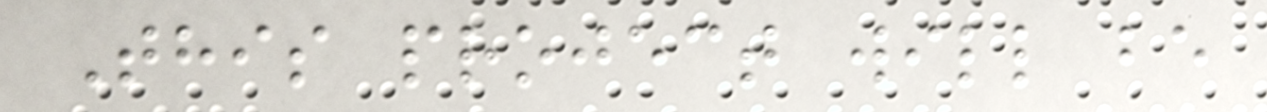This project will be
